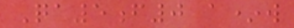Qa5f0 a*w
